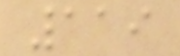119
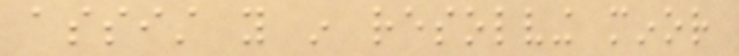assist you in resolving minor
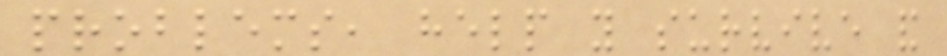problems, help you survive and
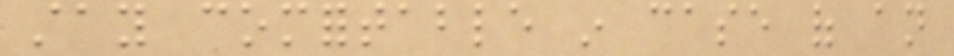stay comfortable in case of an
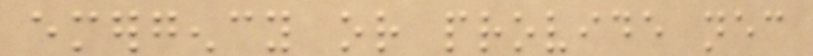emergency or provide necessary
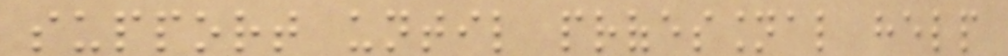support until professional help
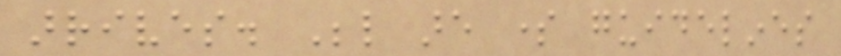arrives. Below are some guidelines
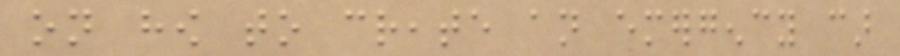on how to create an emergency car
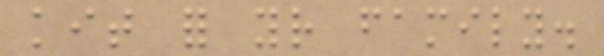kit for your family.
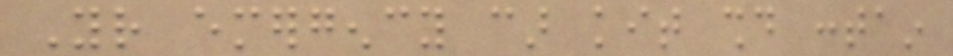Your emergency car kit should contain
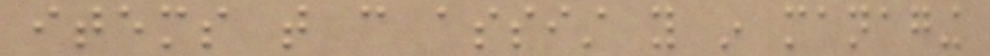items that can assist you in managing
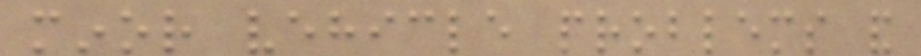minor vehicle problems and
